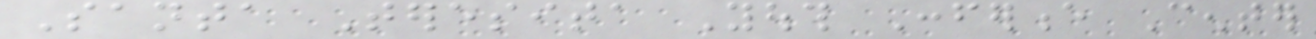Santa Teresita Youth Conference Center
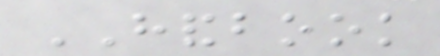HANDBOOK
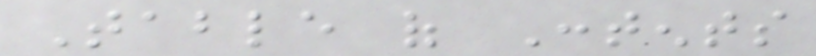Table of Contents
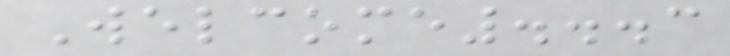Welcome...3
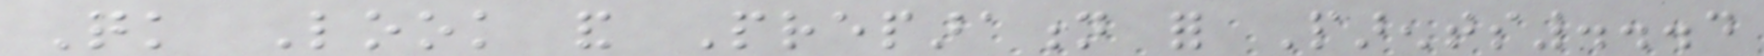Quick Look and Preparation for Parents...4
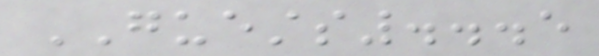GUESTS...5
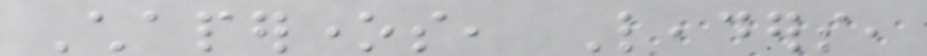Chaperones, Leaders,
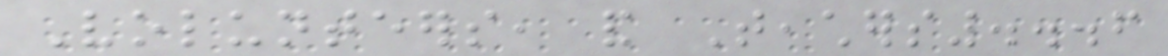Volunteers, and Teachers...6
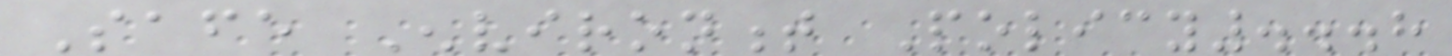Safe Environment Policy...8
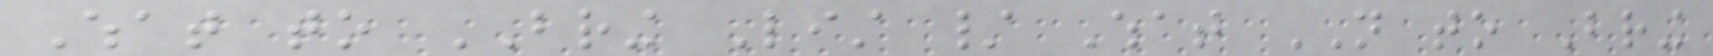What to BRING List / What NOT to Bring
